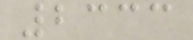2333
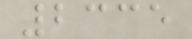2335
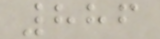886
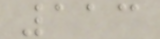113
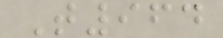T964
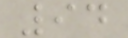94
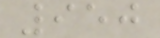950
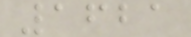1621
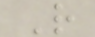R
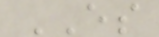ES
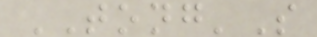TONG'S
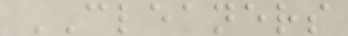CLEANERS
